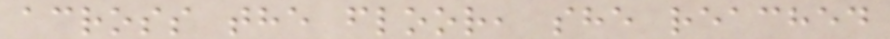across the floor, she reached
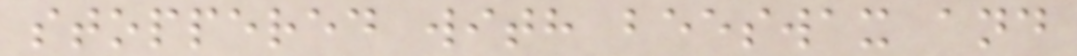stoppered with beeswax and
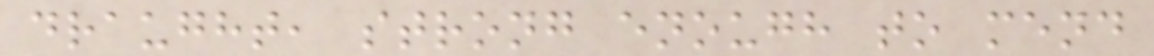draught, strong enough to mend
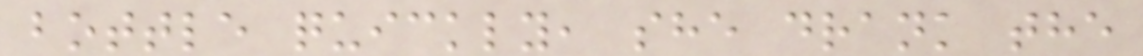bottle quickly, she drank the
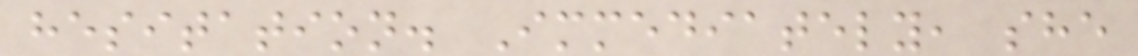hesitation. Immediately, she
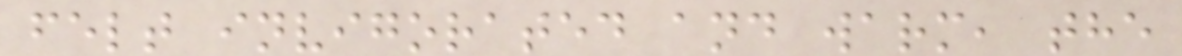felt invigorated and warm, the
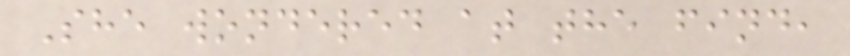She wondered at the find,
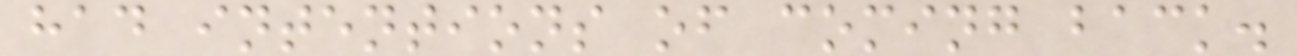had intentions of coming back.
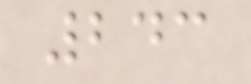243
